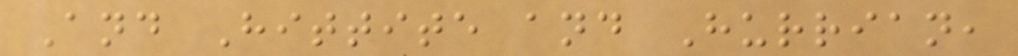And Hittite and Hurrian,
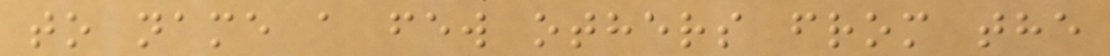to name a few others from the
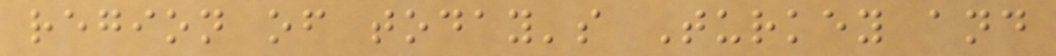region of today's Turkey and
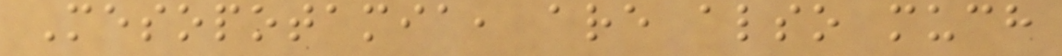Mesopotamia, are also much
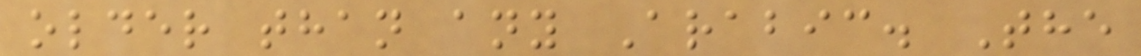older than any Arabic. The
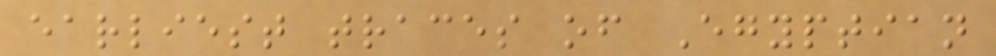earliest traces of Egyptian
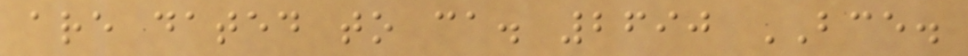are dated to ca. 2690 BCE.
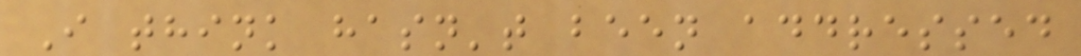I think hasn't been addressed
